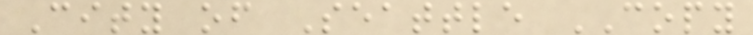City of Seattle COPY
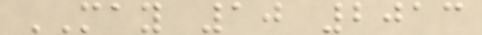MAY 10 2013
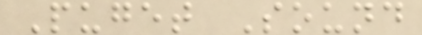Puget Sound
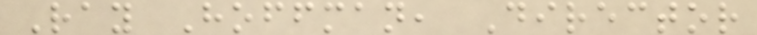Ray Hoffman, Director
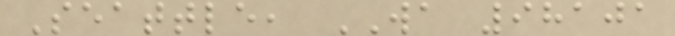Seattle, WA 98101
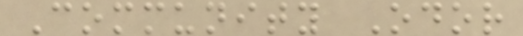Community Odor
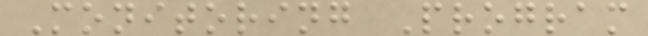Monitoring Program
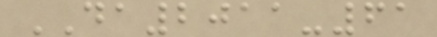DA2011-61
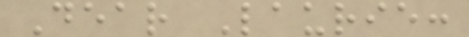Dear Laurie:
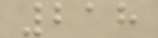218
